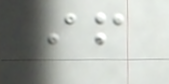if
